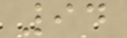94
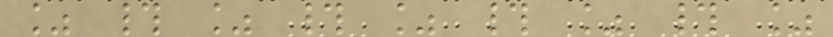% # % # % # % # %
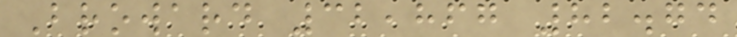Broward 32,867 82.74
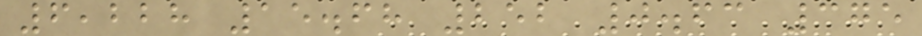6,228 15.68 252 0.63 375
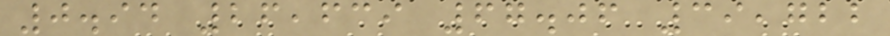0.94 26,639 67.06 39,722
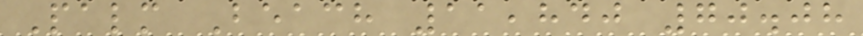Palm Beach 11,840 70.08
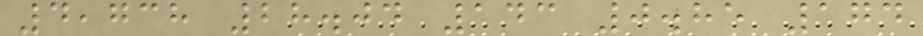4,738 28.04 143 0.85 174
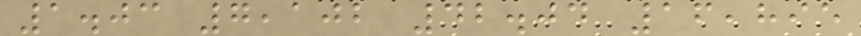1.03 7,102 42.04 16,895
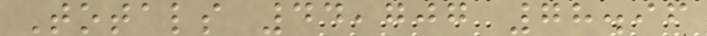Totals 44,707 78.96
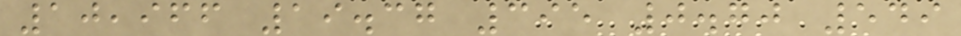10,966 19.37 395 0.70 549
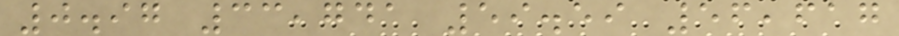0.97 33,741 59.59 56,617
